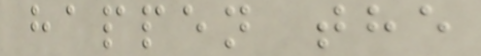happen the
